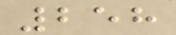258
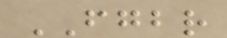FGBR
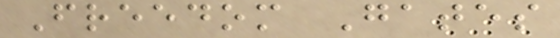Freedom Gates
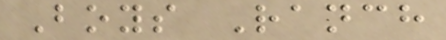Boys Ranch
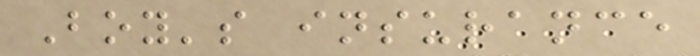Boy's insurance
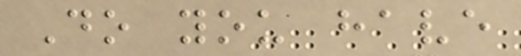Do you have
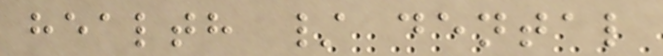health / dental
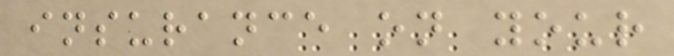insurance on your
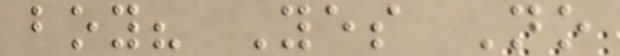boy? Yes No
